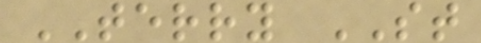TERRY ST
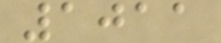1011
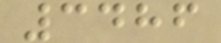3486
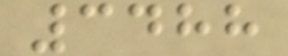3488
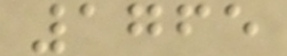1765
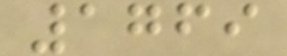1769
